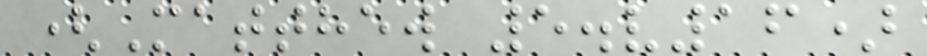(Matthew 5.v16)
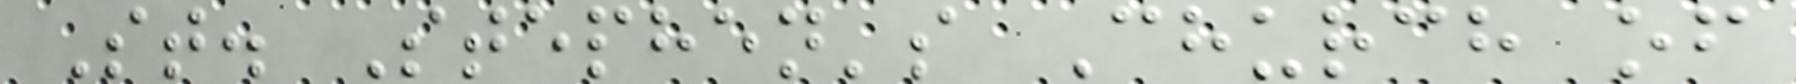St. Stephen's Church of
